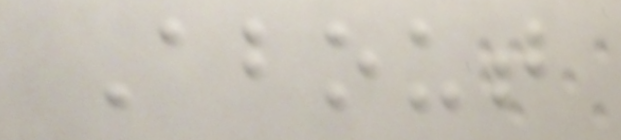About
